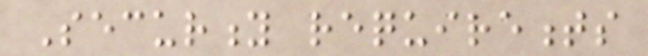Security requirements
